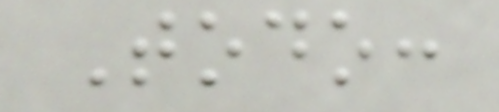Todo:
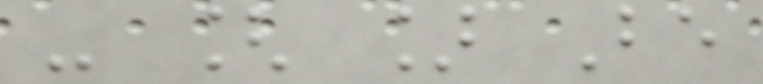- [ ] Be
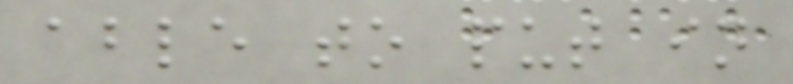able to put in
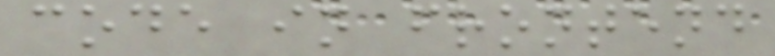code in frontend
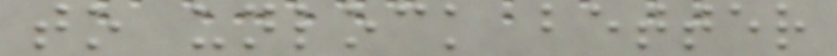to unlock better
